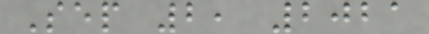Sep 2, 2021
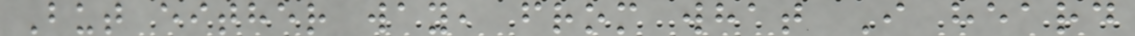But either way, from what I heard
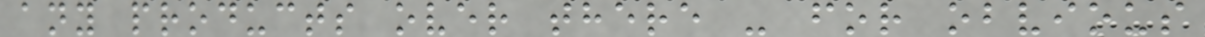any products over there - for obvious
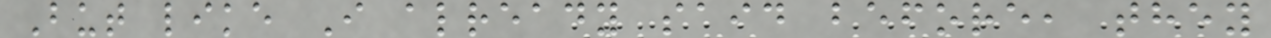But like I already said before, they
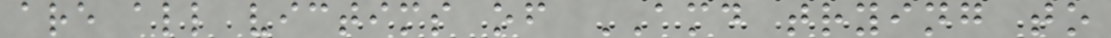are all victims of AMD trying to
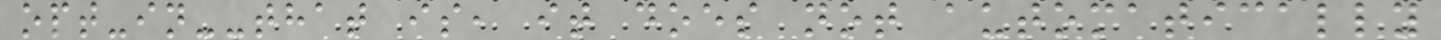opt-in--that is, it does not automatically
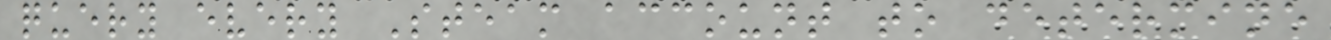query every Steam account to determine
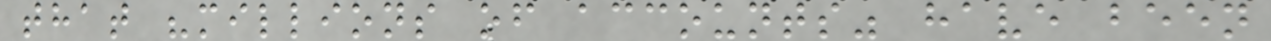that "millions of accounts" have been
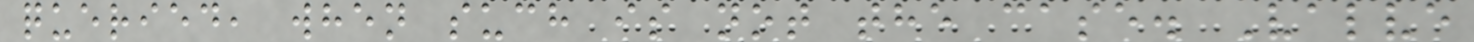queried, when such is not the case. Valve
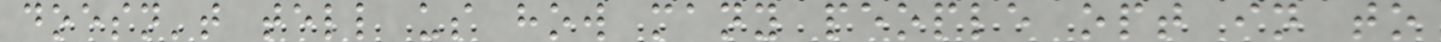doesn't tell us how many people opt in to
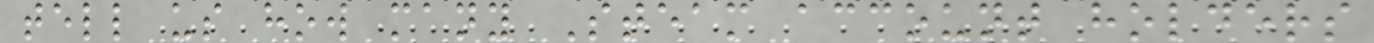tell us how many Steam account holders
